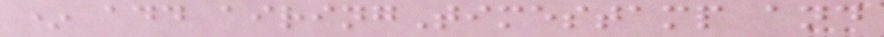* add airingTimestamp and
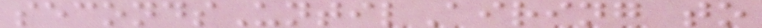secondsUntilAiring to
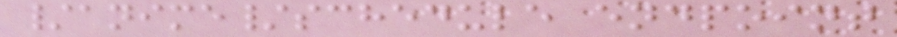/anime/schedule endpoint
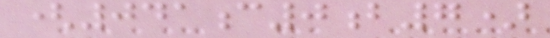(041c0b7)
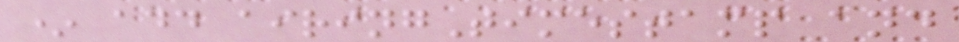* add airingTimestamp and
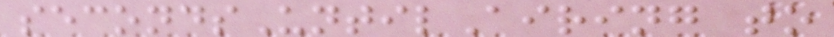secondsUntilAiring to
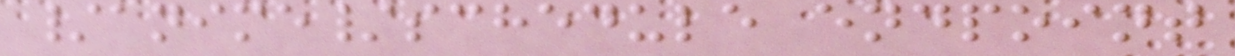/anime/schedule endpoint
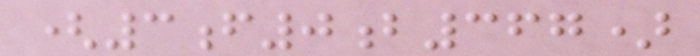(3f0b367)
